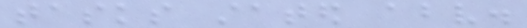tasks stated above.
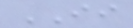II
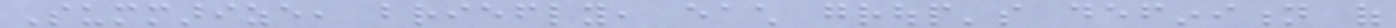Summarize, briefly, each group's definition of
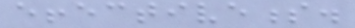effectiveness.
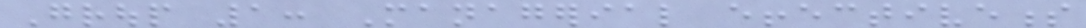Group 1: Managerial effectiveness
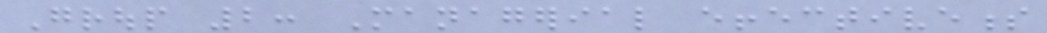Group 2: Managerial effectiveness
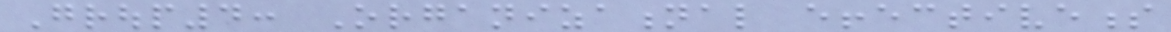Group4: Organizational effectiveness
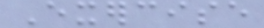Exercise
